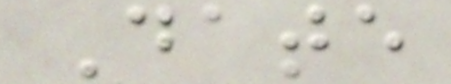Date
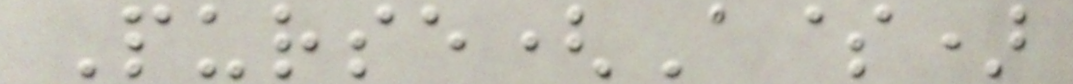Purse(A$)
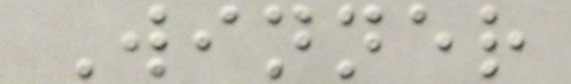Winner
